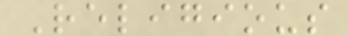Religious
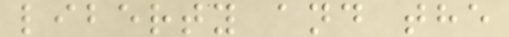liberty and the
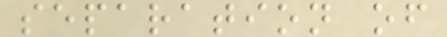separation of
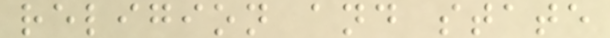religion and state
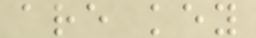are key
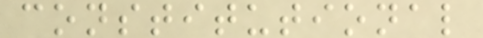constitutional
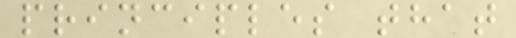principles that
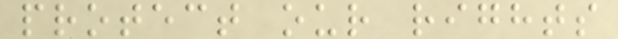protect our rights
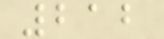212
